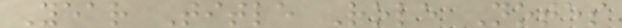Year Title Role Notes
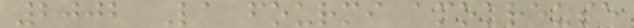2002 La fourmi amoureuse
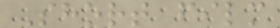Short film
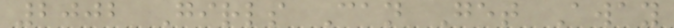2002 Girls Can Get Away
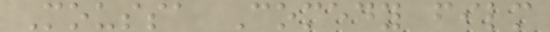Moussa Comedy film
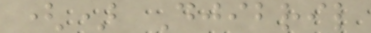() Djibril
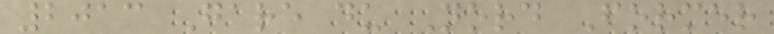2013 Gare du Nord Former
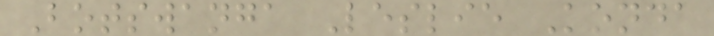Botswanga Leslie Konda
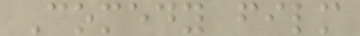Comedy film
